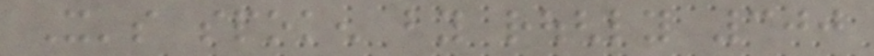It's spoken by roughly 300
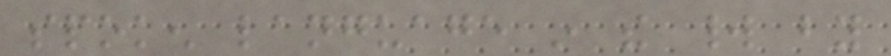spoken language in the world by
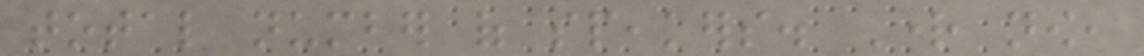total number of speakers. Right now,
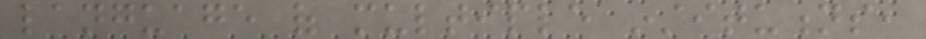language of multiple institutions,
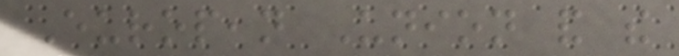European Union and the
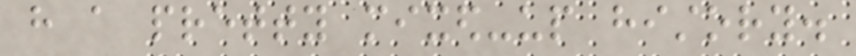have a pretty mixed-up history.
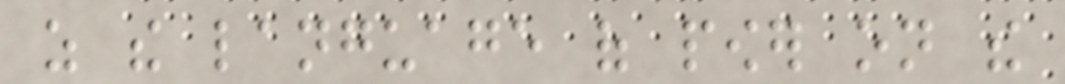as the language of power on the
